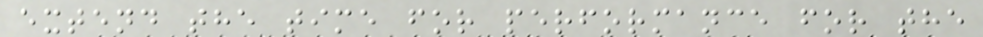extend the time for performance for the
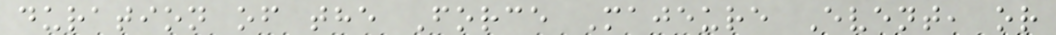duration of the Force Majeure Event, or
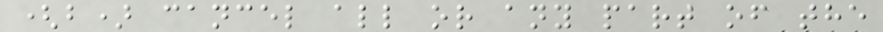(b) cancel all or any part of the
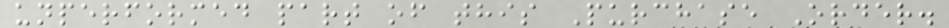unperformed part of this Purchase Order.
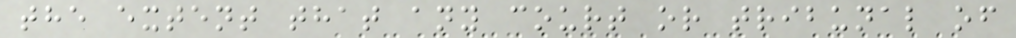the extent that any court or tribunal of
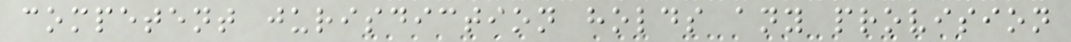competent jurisdiction holds any provision
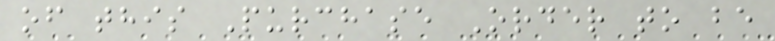of this Purchase Order to be
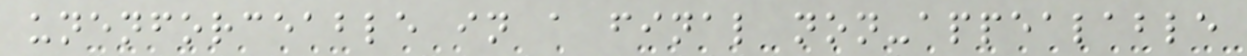unenforceable in a final non-appealable
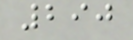290
